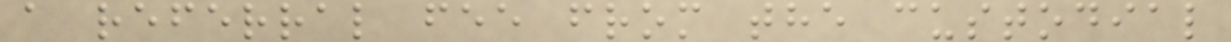a referral fee from the custodial
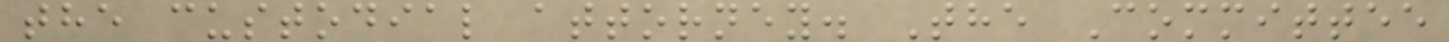the custodial attorney. The Committee
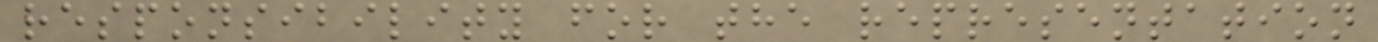responsibility for the representation
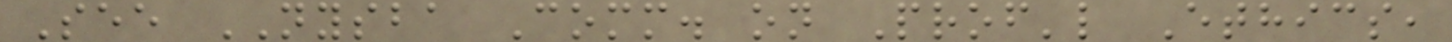See NYSBA Comm. on Prof'l Ethics,
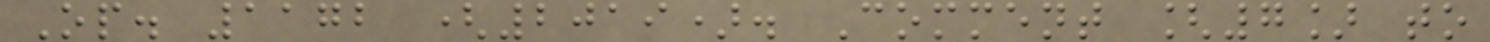Op. 1172 (2019). Comment [7] to
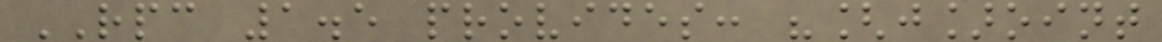RPC 1.5 provides: "[j]oint
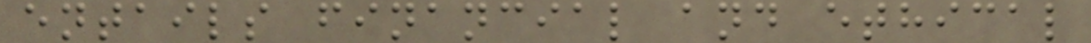entails financial and ethical
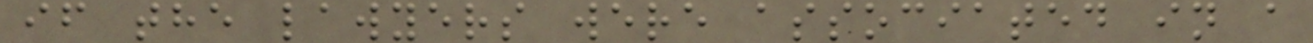if the lawyers were associated in a
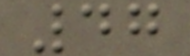47
